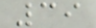39
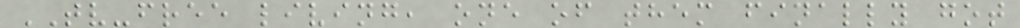TV-free living, one of them finally got
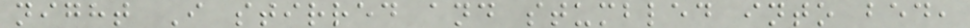night I stirred and stumbled into bed,
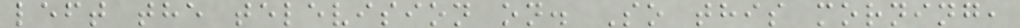left the television on. So this morning,
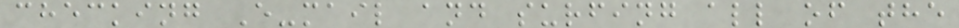checking E-mail and surfing all of the
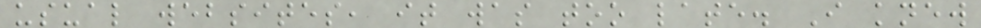usual websites, it was too late. I knew
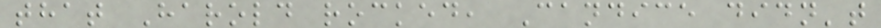that Harold rocked, Candice didn't
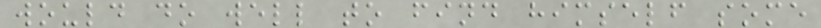would do well to find himself some
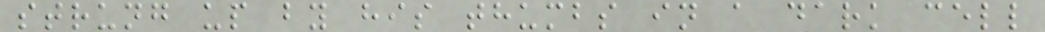strung up by his thumbs in a dark cell
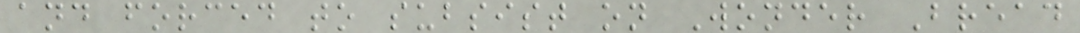and forced to subsist on Wonder Bread
